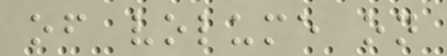of volume on
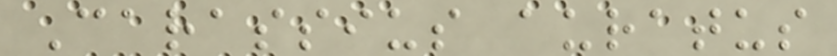Carassius auratus
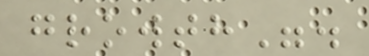growth".
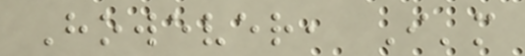However, I'm
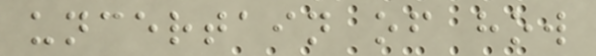uncertain of how
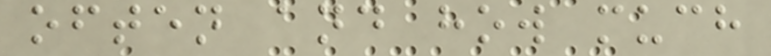often and how much
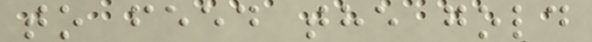to feed the gold
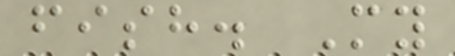fish. My
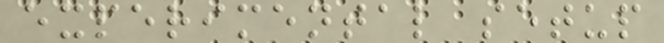experimental setup
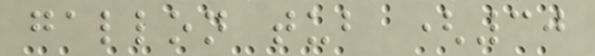gallon tub (30
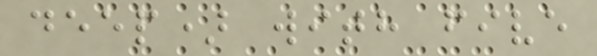deep) with five
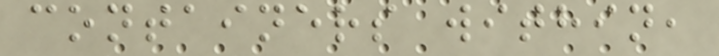containers within,
